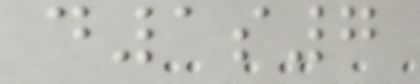d1s7
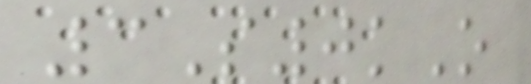3S0kO
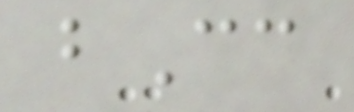bCc
